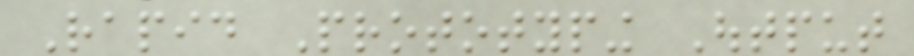Rapid Prototyping Output
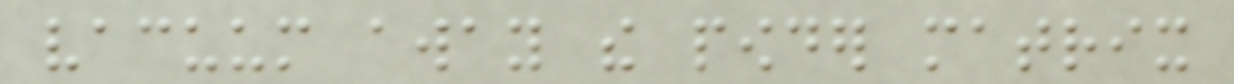vacuum away the powder matrix
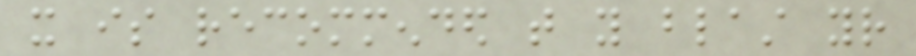it is recommended that you blast your
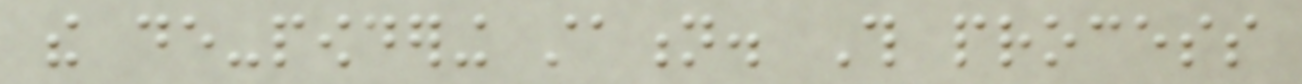the de-powdering station. This process
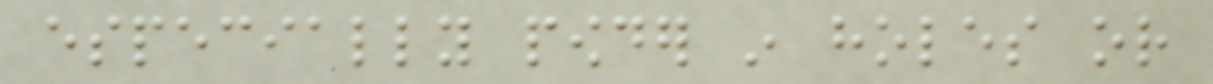especially powder in holes or
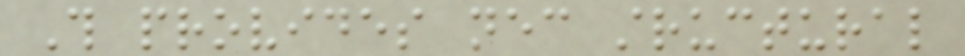This provides necessary structural
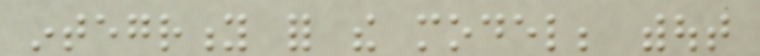integrity for the model; without
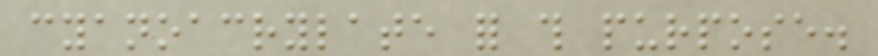cyanoacrylate for this purpose.
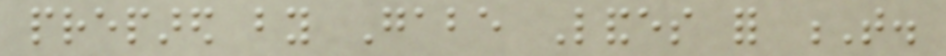prepared by Gabe Landes for T.
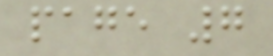page 7
